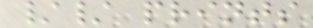// prints
